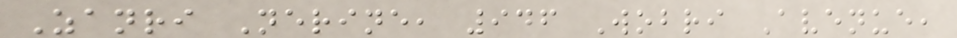Zanri Nerine, 946 Wobri Avenue,
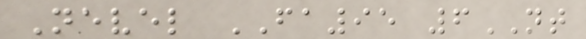Nevel FA95 6NT
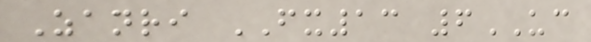Zanri FX13 6UC
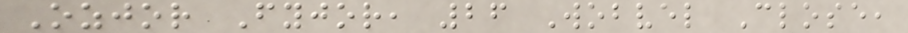Ozjor Fyjor, 26 Wobvel Close,
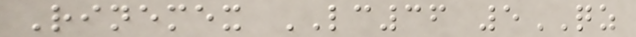Rinemex LC36 5QZ
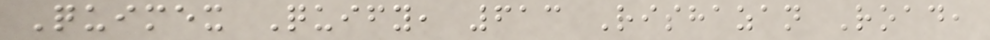Quimex Quify, 613 Rishazan Road,
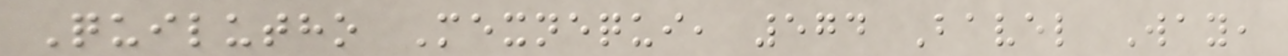Quilutho Mexnequi, 574 Bavel Way,
